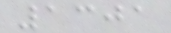1301
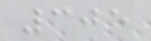305
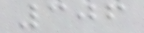306
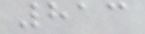813
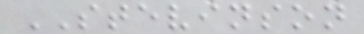STEVINSON
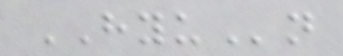HYUn
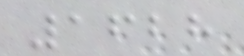1628
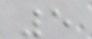5
